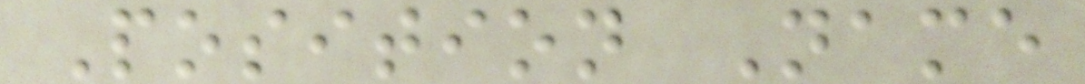Position Name
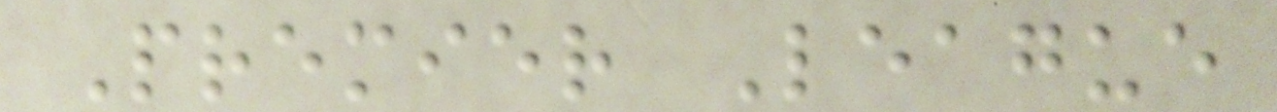Premier League
